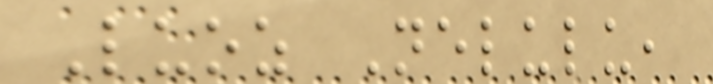Luoz Nelulu,
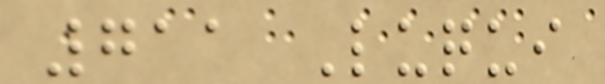711 Luqui
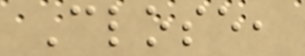Close,
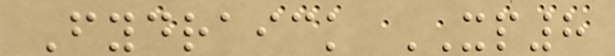Fydraick XP8
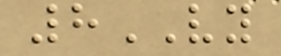8VY
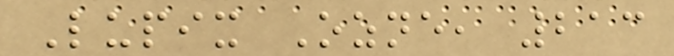Lupix Ozne, 213
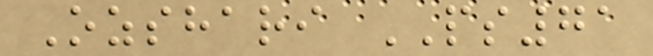Ozshari PS71
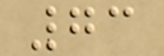73
